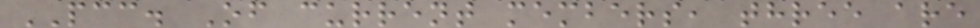PCC. Of current members, three are
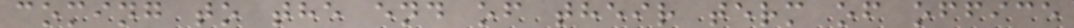coming to the end of their term of office
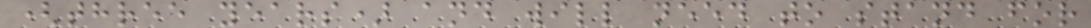(three years) and will need to stand for
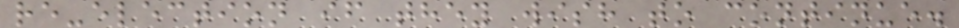re-election if they wish to continue.
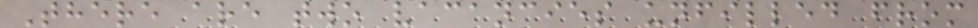There are two vacancies unfilled from
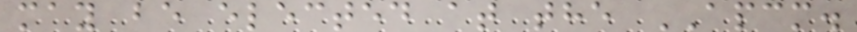may be elected at the APCM.
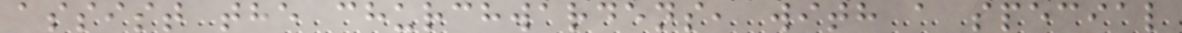assist the churchwardens, with a special
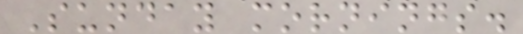Sunday mornings.
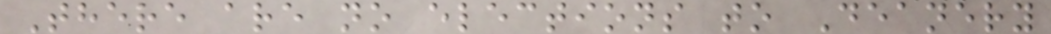There are no elections to Deanery
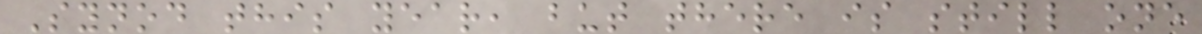Synod this year, but there is still one
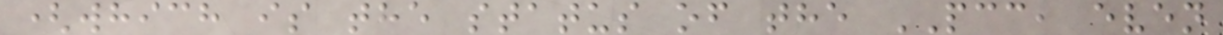(which is the status of the PCC, even
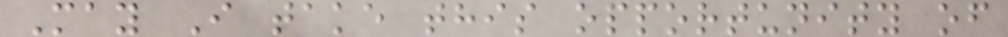May I take this opportunity of
